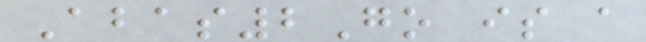Abas2Go is a
